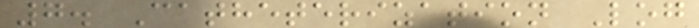7. Catheterization Log
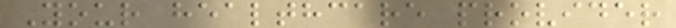Your healthcare provider
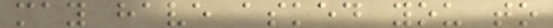may have asked you to
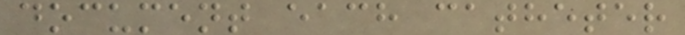document each catheter
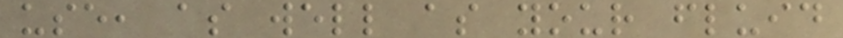use, as well as your fluid
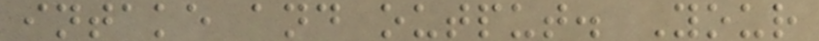intake and output. Your
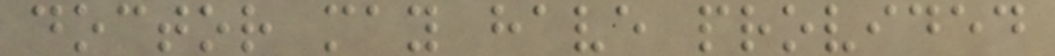doctor may have provided
